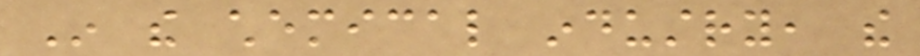In the chemical industry, the
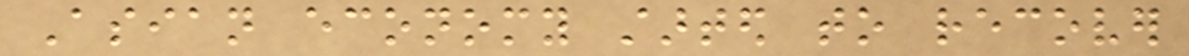Asian economy started to recover
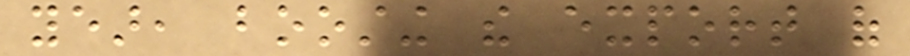year, boosting the export of
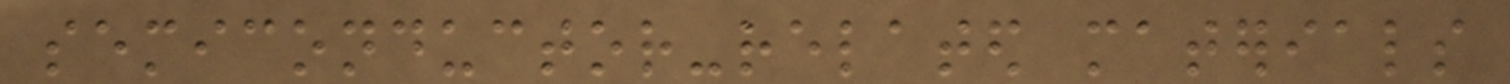semiconductor-related materials
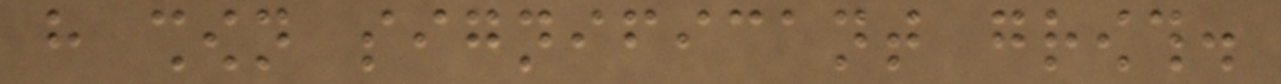have shown significant growth.
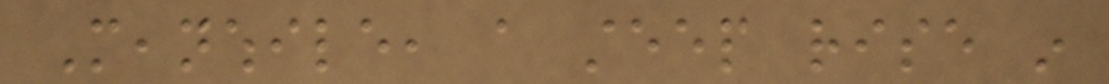Meanwhile, a steep rise in
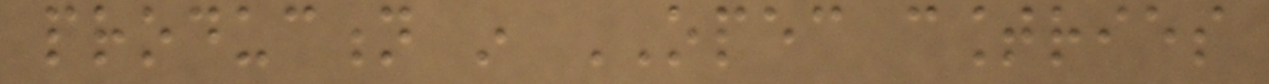production in OPEC countries
